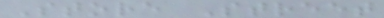Store Street
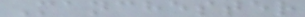Manchester
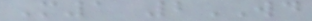M1 2WD
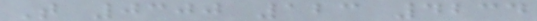T 0300 123 4234
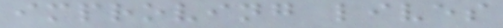improving lives
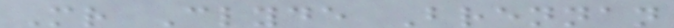Mr Clyde Brennan
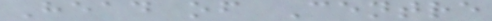Head of Centre
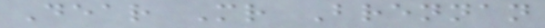Dear Mr Brennan
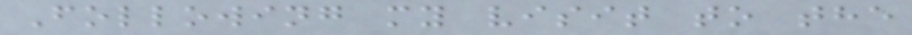Following my visit to the
